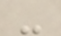-
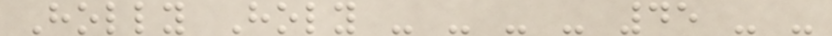Holly Holy - - - - 45 - -
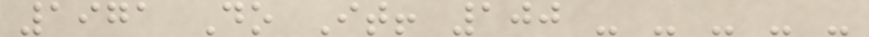1971 Do It! 100 - - - - -
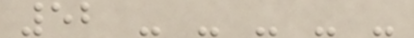52 - - - - -
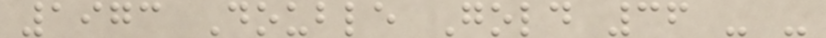1973 Double Gold 36 - -
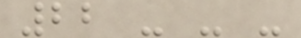22 - - -
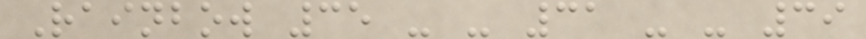Rainbow 35 - - 31 - - 39
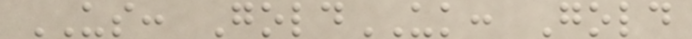US: GoldUK: Gold
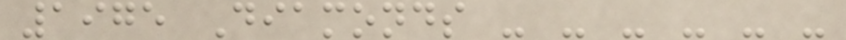1975 Diamonds - - - - - -
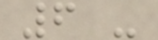6 -
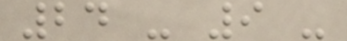24 - 9 -
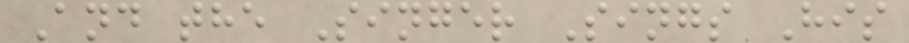And the Singer Sings His
